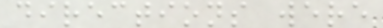directions were
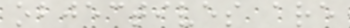objectives are
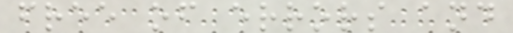free of errors and
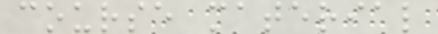course material
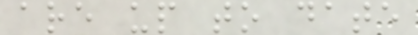are up to date
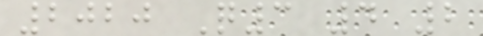2020 Q3 4 2
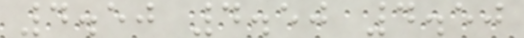4.50 4.50 4.50
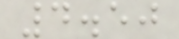4.50
